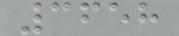3658
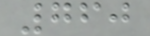760
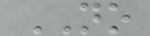NO
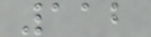112
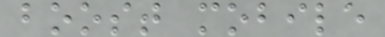boost mobile
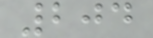204
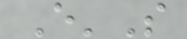E'S
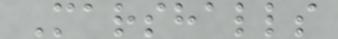Marshalls
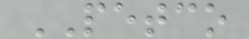PETCO
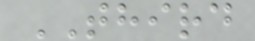THIRD
